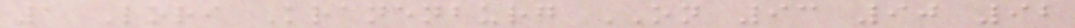1 Lori Kranenburg ON 93 90 92
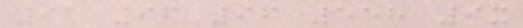91 96 96 558 9x
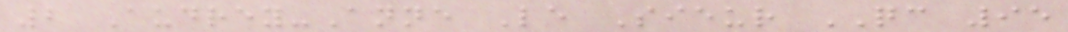2 Audrey-Anne Le Sieur QC 95
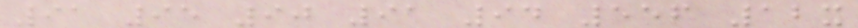91 95 90 91 94 556 12x
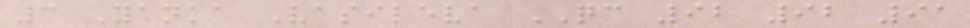3 Yanka Vasileva QC 92 92 91
